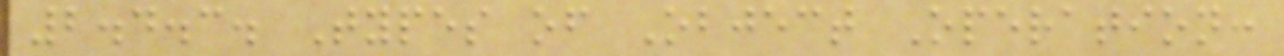2.4.3. Types of Object Operation:
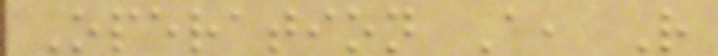Operation A, R
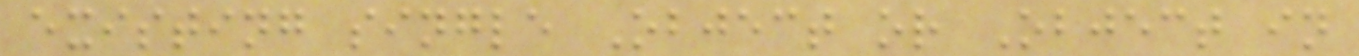existing single Object or Object in
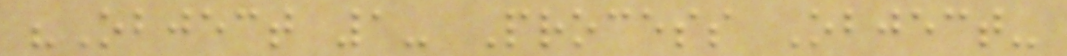"Object 1- Process Object-
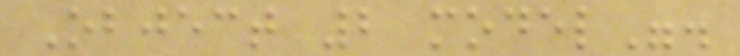Object 2 model".
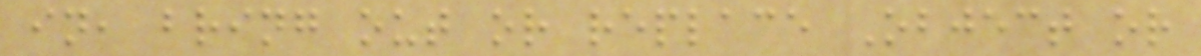in, bring out or replace Object or
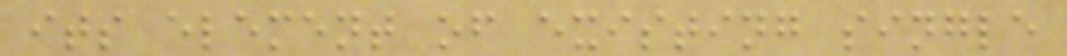its element of existing single
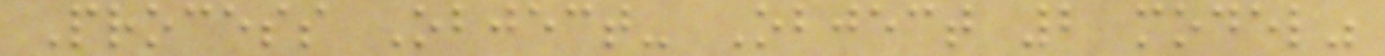Process Object- Object 2 model"
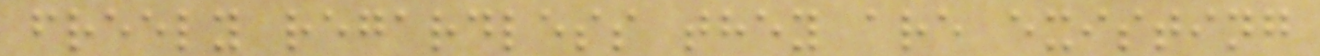freely regardless they are existing
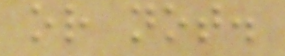or not.
